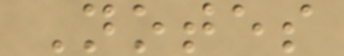Notes
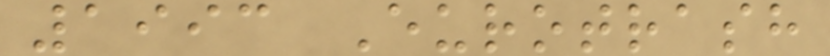1993 Eurotrash
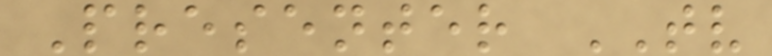Presenter TV
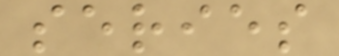series
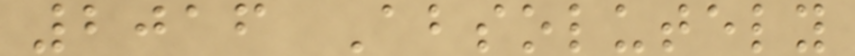2016 Absolutely
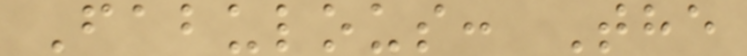Fabulous: The
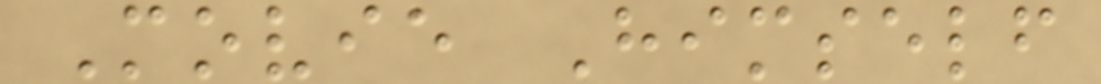Movie Himself
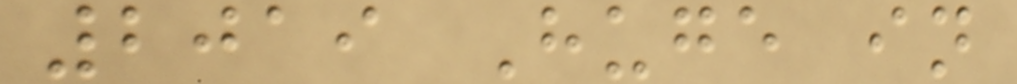2019 Huge in
